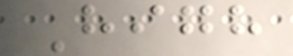High
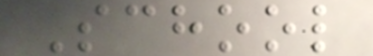School
